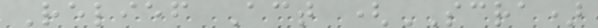Relief Act (SCRA)
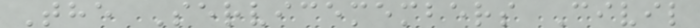The Servicemembers Civil
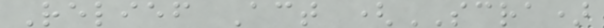Relief Act (SCRA)
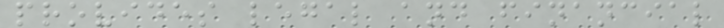provides legal and financial
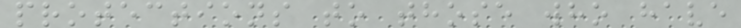protections to those who have
